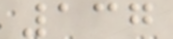137
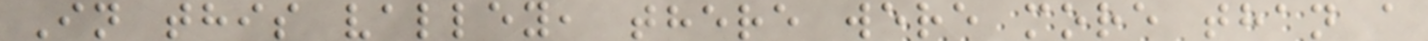In this valley, there were more than a
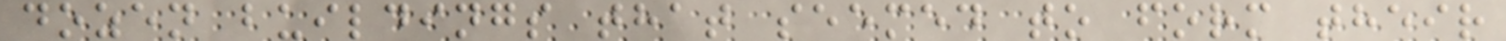dozen buildings that seemed to form their
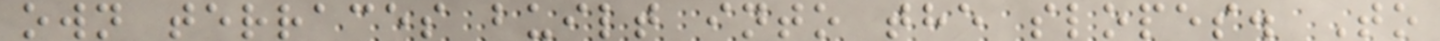own terraces built into the slopes. To
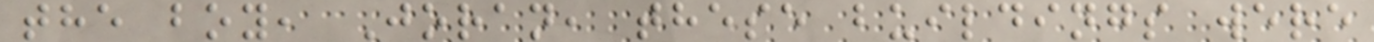the boy, Joran, these buildings were
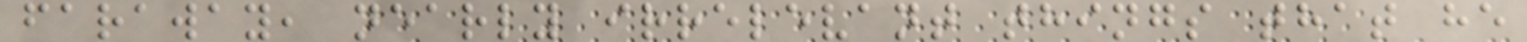faraway, nearly irrelevant things that he
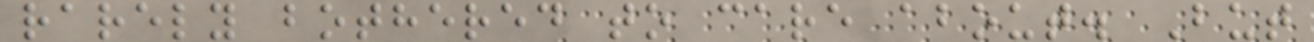rarely bothered to care about. But
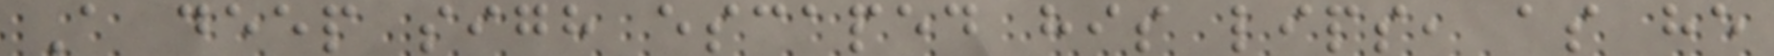A deep sigh escaped his lips, as he
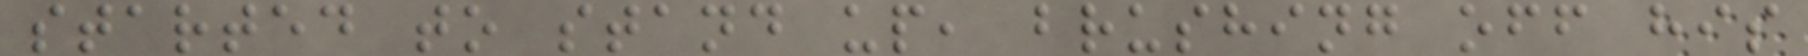started to stand up, brushing off his
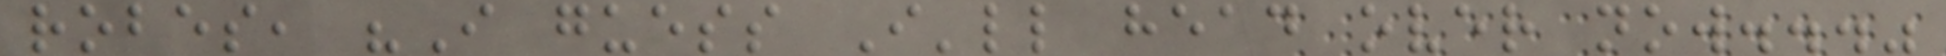robes, "I guess I'll head over now..."
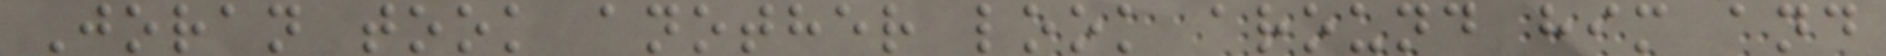Joran took another look around him and
